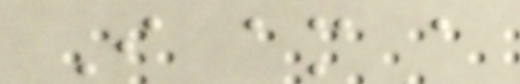I am a
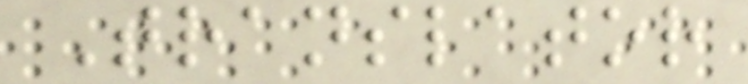Translator
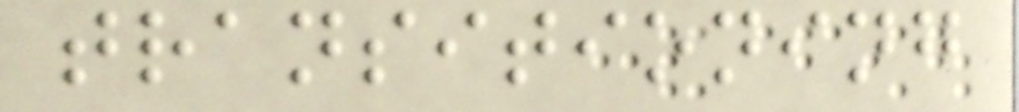transitioning
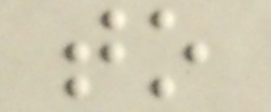to
